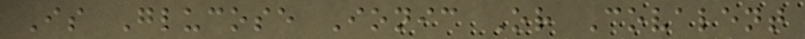Is Glucose Ionic Or Covalent
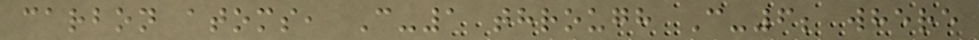carbon atoms, C-1 through C-6; where
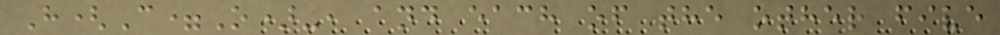H(C=O)-, and each of the other five
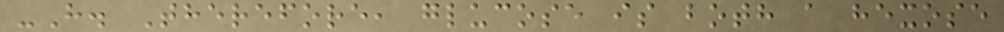-H. Therefore, glucose is both a hexose
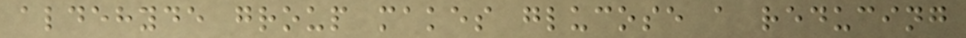aldehyde group makes glucose a reducing
